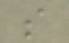s
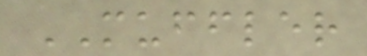MUFFLER
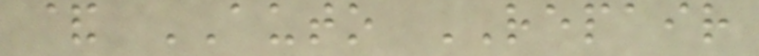& AUTO REPAIR
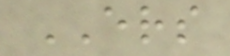ERS
